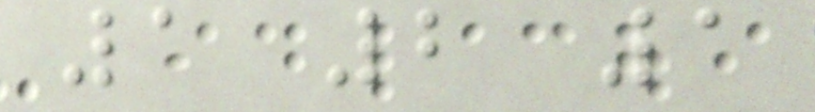1 2 1
